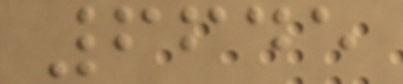6645
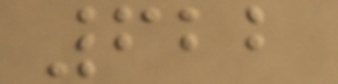622
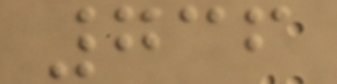736
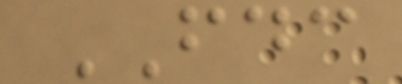FDC
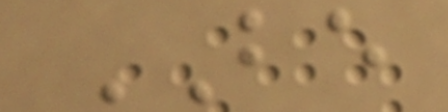BE
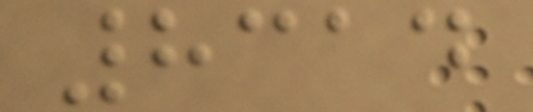8314
